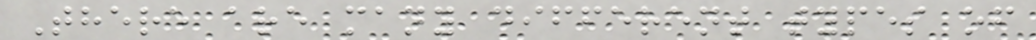There are many different types of
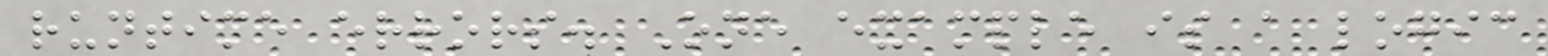runtime errors. One example is a logic
